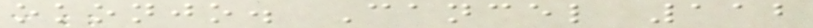okonjo. Cancel 112
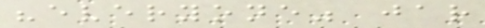"everyone" jar
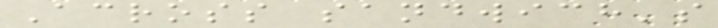Across sandwich's
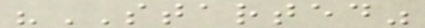"STARTED"
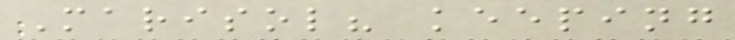Marisol? keeping
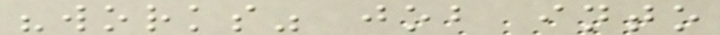"works" job into
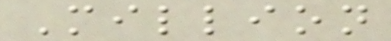Million
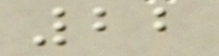22
